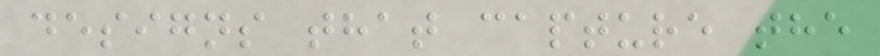designs that capture the
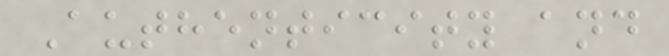Authenticity and
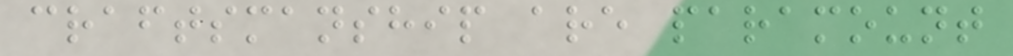craftsmanship are paramount
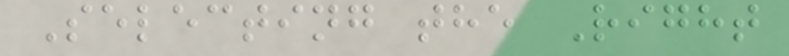Selecting the Right
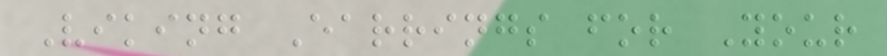Viking Earrings for Your
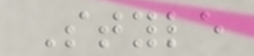Style
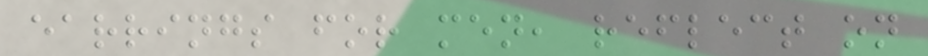earrings for men, reflect on
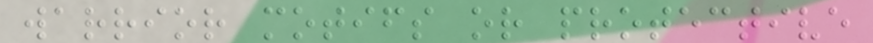warrior motifs or protective
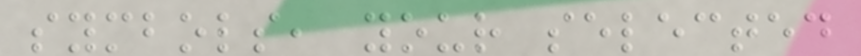symbols, your selected
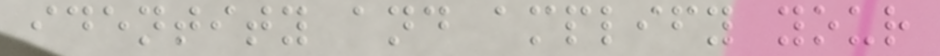identity and amplify your
